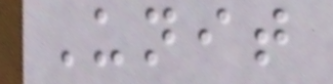Unit
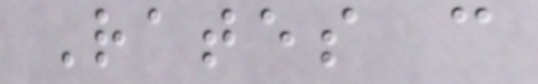Rates c
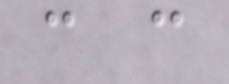c c
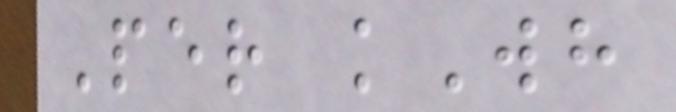Per kWh
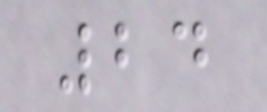24
